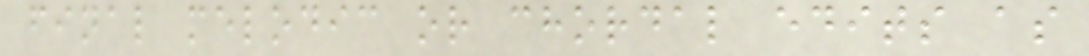final melodic or chordal edits as
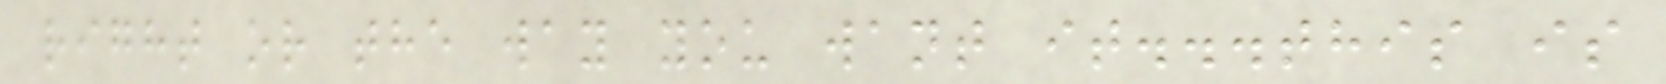right or the way you want it...this is
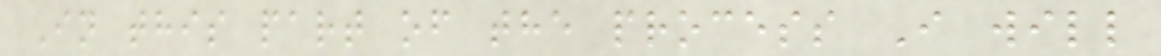In this part of the process I will
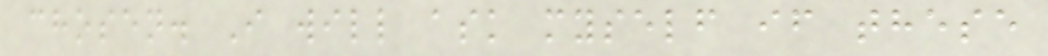chosen. I will ask myself if these
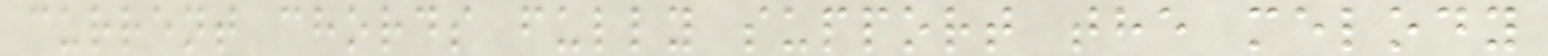current chords fully support the melody
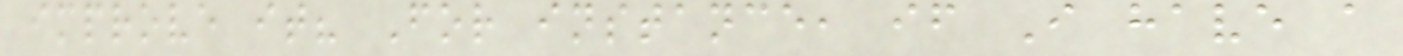improve it? For instance, if I have a
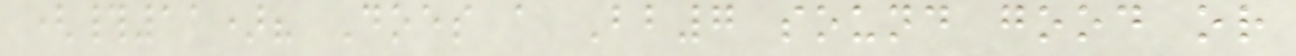(#11)? Does a Bb7 sound good or
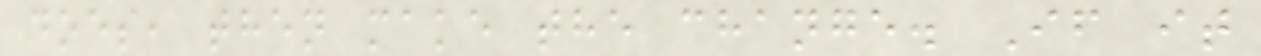does, then make the change. If it
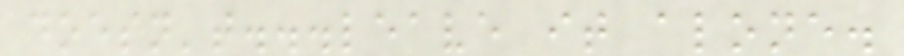doesn't...leave it alone.
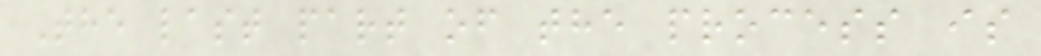The last part of the process is
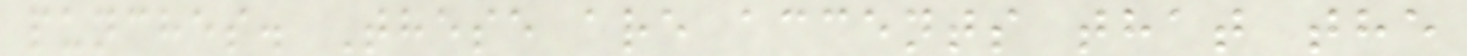punches. These are accents that the
